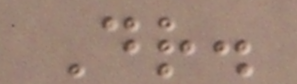Dr.
